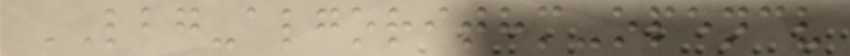LBG-algorithm-opencv
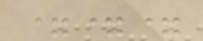===
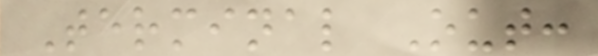Terminal Out:
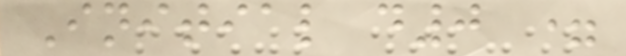Initial d0 =
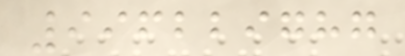996229787
